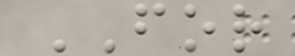FOR
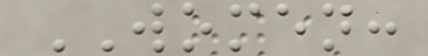WOMEN:
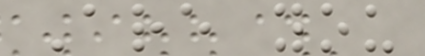Are you
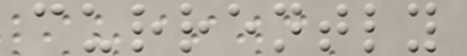currently
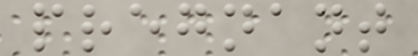pregnant
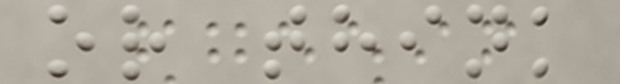or think
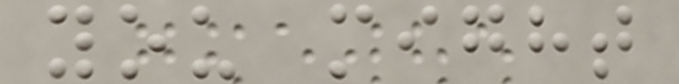you might
